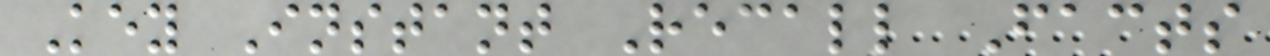Key Instant Recall Facts
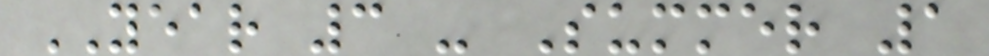YEAR 3 - Summer 1
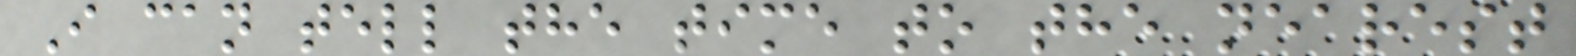I can tell the time to the nearest
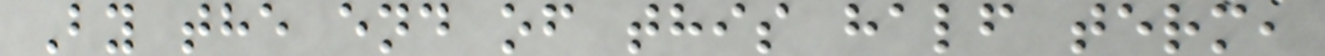By the end of this half term,
